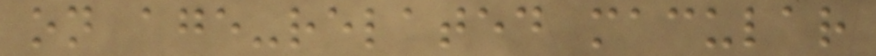on age-related macular
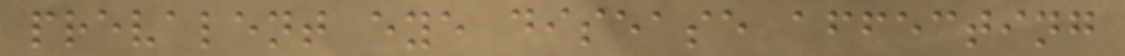prevalent eye disease affecting
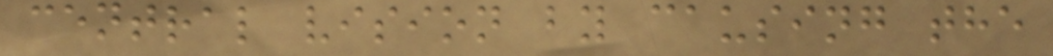central vision by causing the
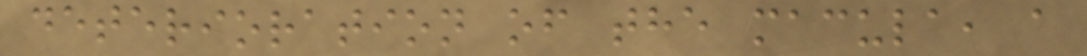deterioration of the macula, a
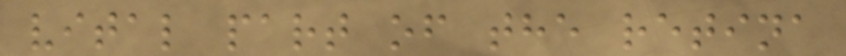vital part of the retina
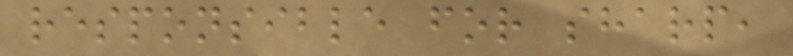responsible for sharp,
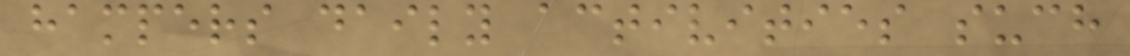hampers daily activities such
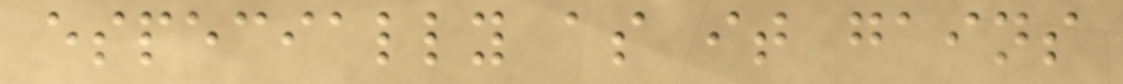especially as it gains
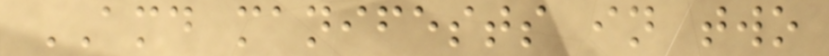AMD manifests in two
